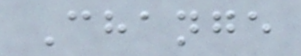Change
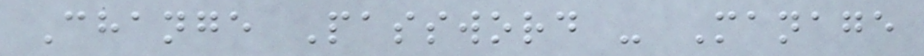Change Password - Manage
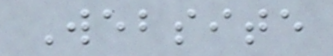Website
